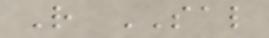R SAL
